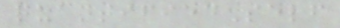quantifiedSelf
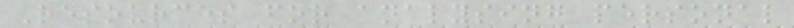Resources for analysing personal
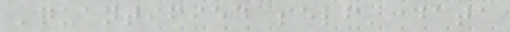'quantified self' data
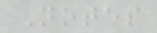Notes
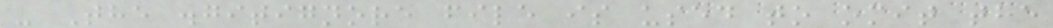- The .gitignore file is used to omit the
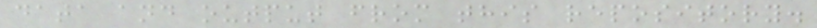data and output from this repository.
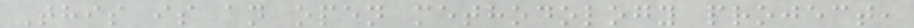This is an open methodology project,
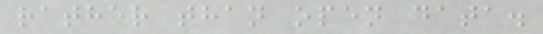rather than open data.
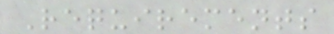Requirements
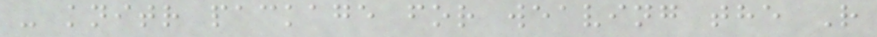- knitr package for weaving the R
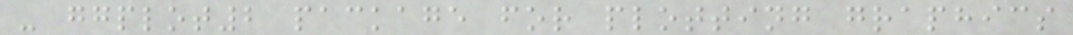- ggplot2 package for plotting graphics
